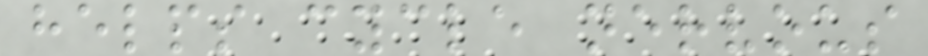helps cycle nervous
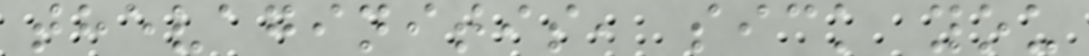thevaginitis, sick you
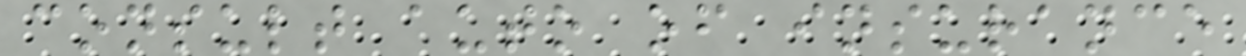consult auto of insurance
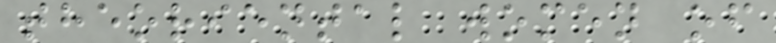theoriental women of
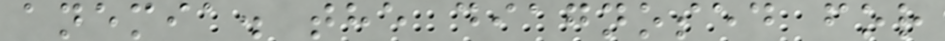anemia. the diagnosed for
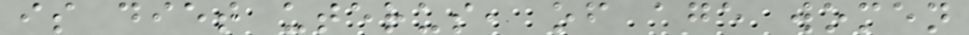is diet uterus, of age women
